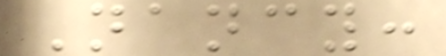Nancy:
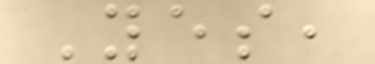Yes,
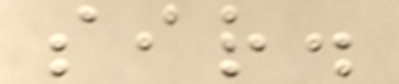sir.
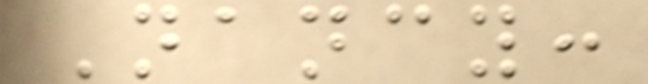Nancy:
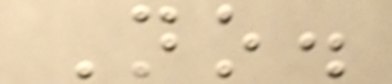No.
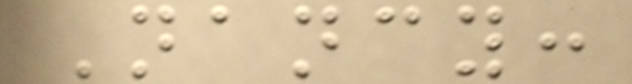Nancy:
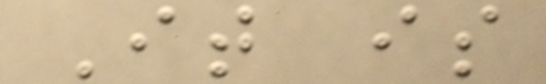It is
